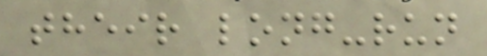their long-run
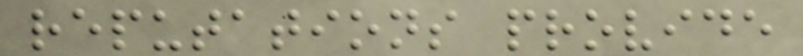reputations provide
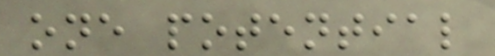one potential
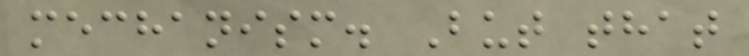mechanism. But that
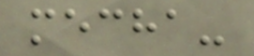mecha-
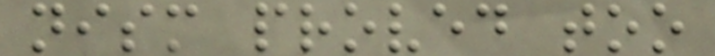nism proved too
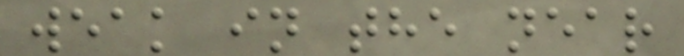weak in the near
